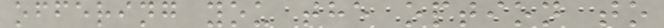offering you the option to
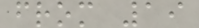from 19
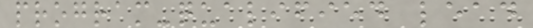program-qualified lead
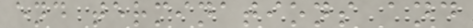end terminations and
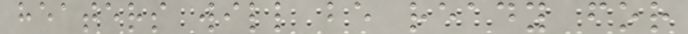heaters will be ready for
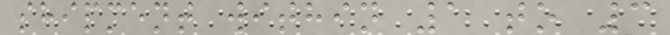shipment within 1 to 3
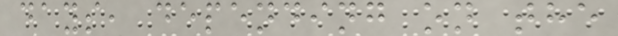days, depending on the
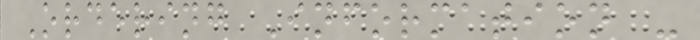Ordering Information -
